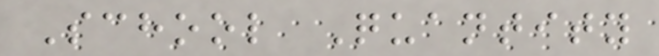School Quantity
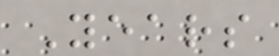Years
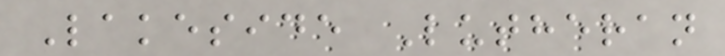Lakeside Lutheran
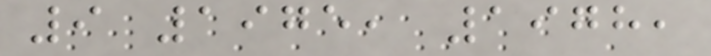9 1975, 1978,
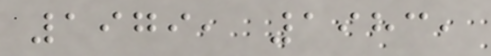1979, 1983,
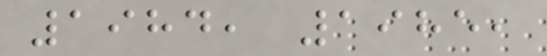1984, 1985,
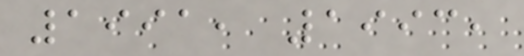1991, 1993,
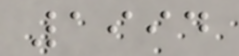1994
